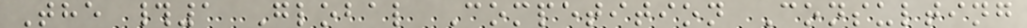The #1 Global Competition Consulting
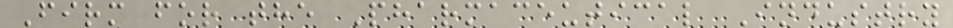Firm for the Pharmaceutical Industry
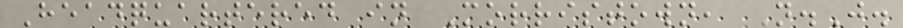Headquartered in Morristown, N.J.
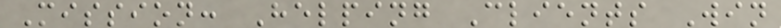Mission: Helping Clients Win
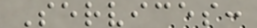Services:
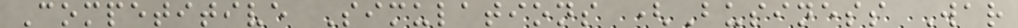Competitive Simulations (Business War
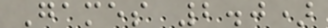Games 2.0)
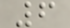6
